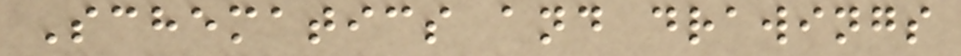Schematics and drawings
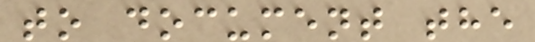to document the
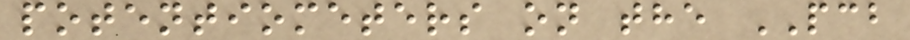potentiometers on the PCB
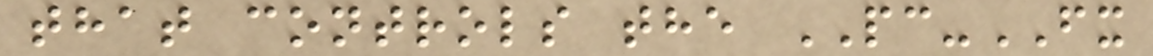that controls the PC-FX
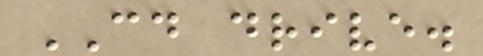CD drive.
